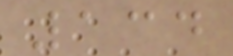134
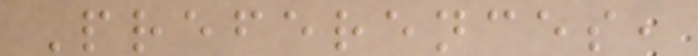Preferences,
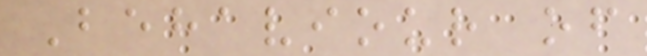Behaviour of
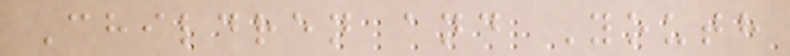Children and Youth
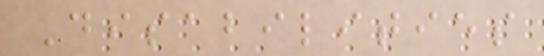Disabilities
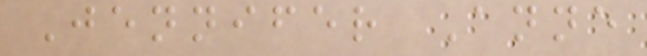Jennifer Anne
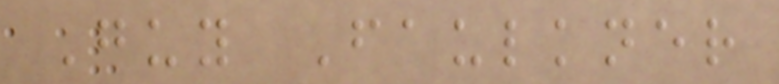Guy Faulkner
